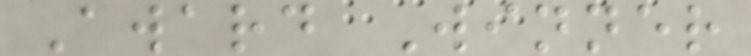Award Winner
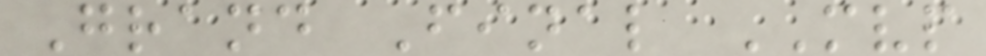Grand Final MVP
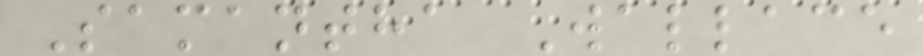Samantha Wallace
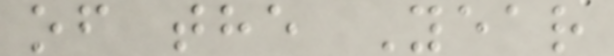of the Year
